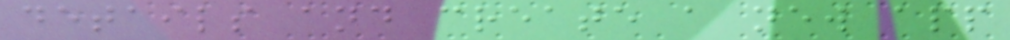details and create a new app
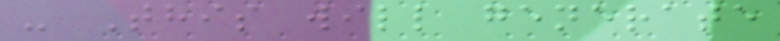- This will generate
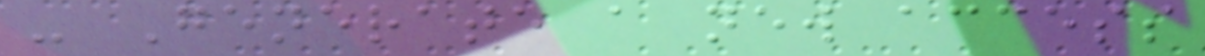- Generate a new access
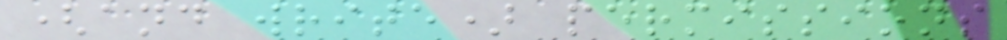(and write) permissions
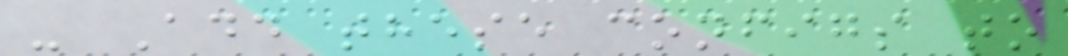- Add these configs to
